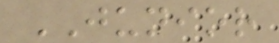JUNIOR
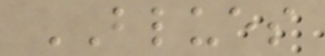BLUES
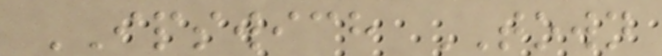IPSWICH TOWN
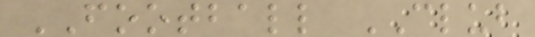FOOTBALL CLUB
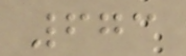673
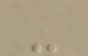-
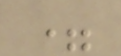=
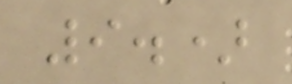9.)
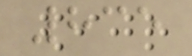835
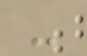-
